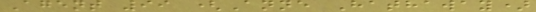Agent 99 (Anne Hathaway)
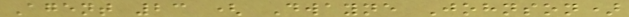Agent 23 ( Dwayne Johnson)
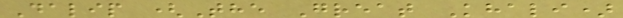Dalip (The Great Khali)
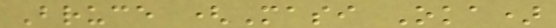Bruce (Masi Oka)
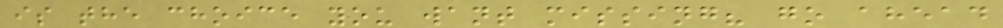is the choice you want missing? go ahead
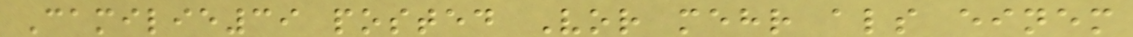Camilie39 posted Vor mehr als einem
